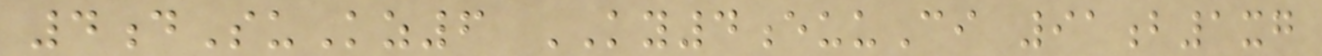4dSuKz6 KY4euuCi 91b1xg
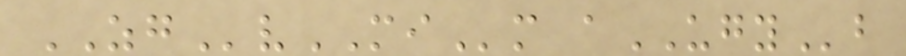ZGvMIm aUGYb
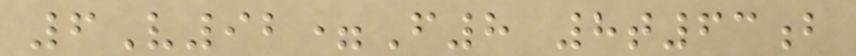6V92=F8 8t63b
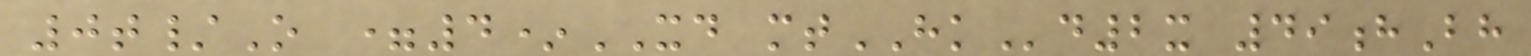0t/O =4*XD mtHKd2x 49hBh
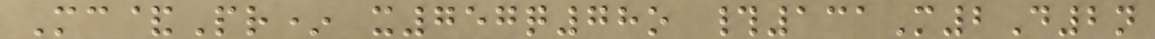Mc&Pr* x757q78o #131M2D2n
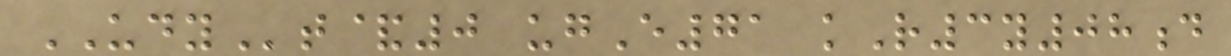UDYt&0 ugE71 kR3y08d
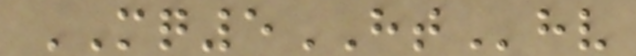MQ5HThv
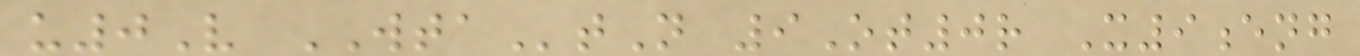u0V WTAtN 9Ot0r X9eng
